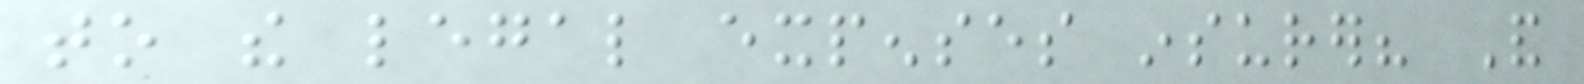to the legal expenses insurer? And
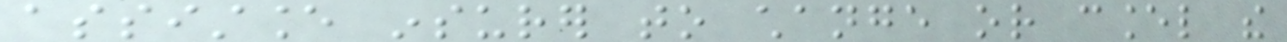assistance insurer to change or cancel the
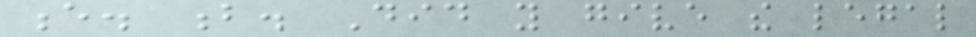e. b. Did you give the legal
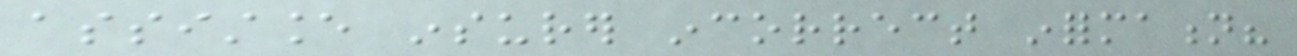assistance insurer incorrect information?
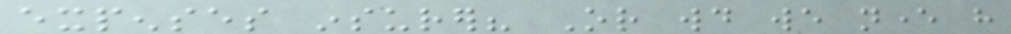expenses insurer? Or would we never have
